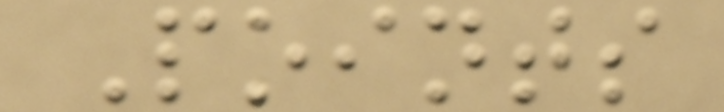Points
